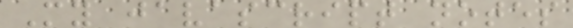My javascript notes
